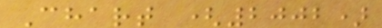Chart (2002)
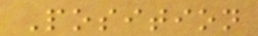Position
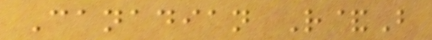Canadian R&B
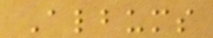Albums
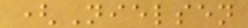(Nielsen
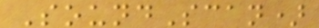SoundScan)
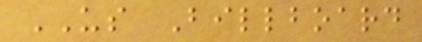US Billboard
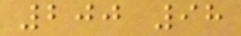200 98
